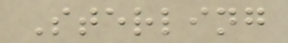Sterling
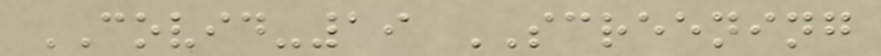COVID-19 SCREENING
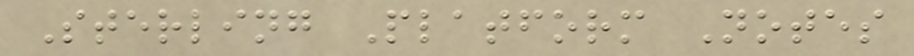Sterling Platform Notes
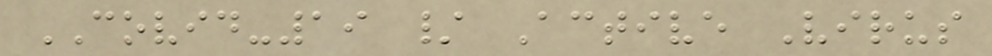COVID-19 / Active Virus
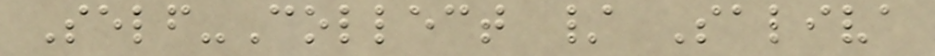Self-Collect / Saliva
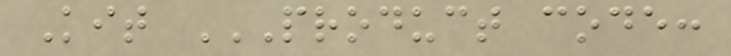Kit PRODUCT CODE:
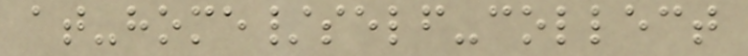at-home/self-collect
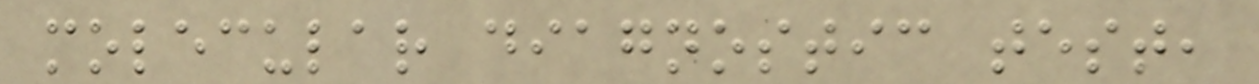molecular diagnostic test,
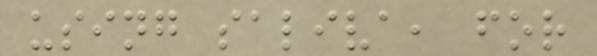using saliva, for
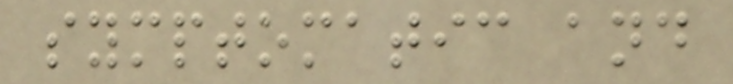symptomatic and
